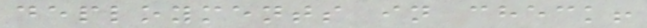deployments in check!
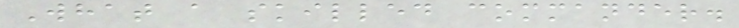What a skilled commander.
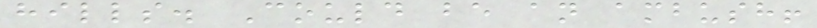hills. Could be an ambush!
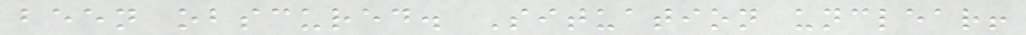been obscured. Situation unclear!
